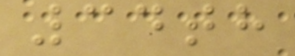34th
